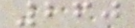260
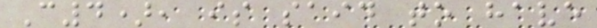C4), is said to have
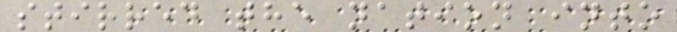stirred the nation into
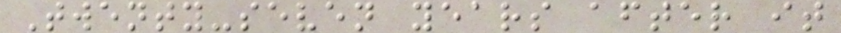Twenty-seven years after it
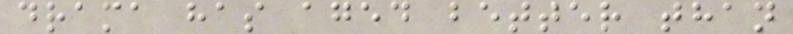drama has aged better than
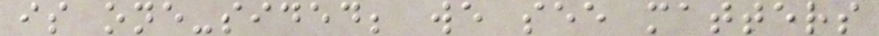is one-sided; we see matters
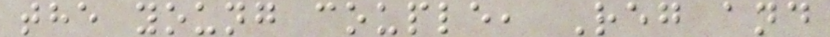the young couple, Reg and
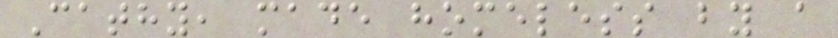Cathy, made homeless by a
